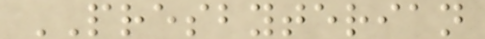PRESBYTERIAN
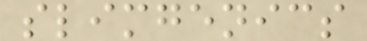slimgenics
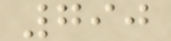790
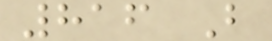816 B
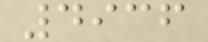4936
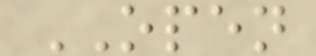OPEN
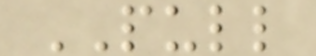PULL
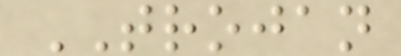TROJAN
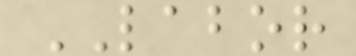LABOR
